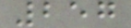257
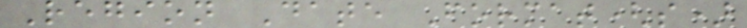Region Date Format(s)
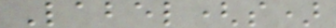Label(s)
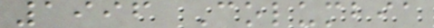1996 Columbia
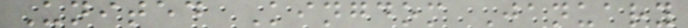United Kingdom January
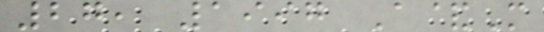27, 1997 A&M
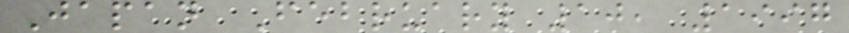Japan February 10, 1997
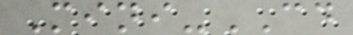Mini-CD
